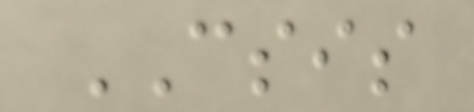CSIS
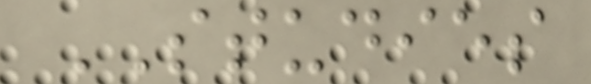STUDIES
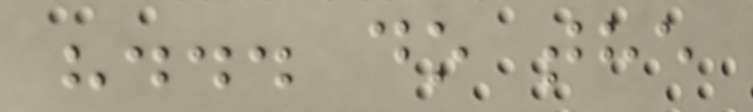"... do the
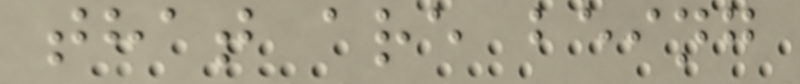that are being
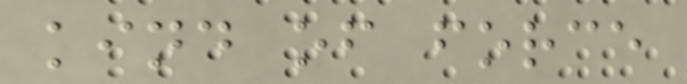kind of force
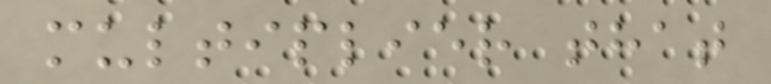multiplier that
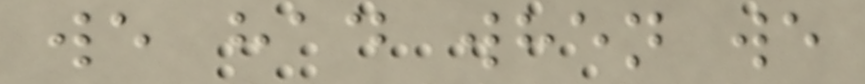we had when we
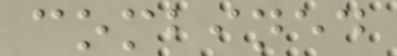combined
